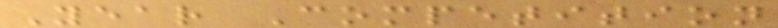Year Competition
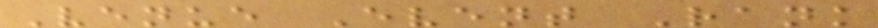Venue Event Rank
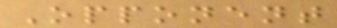Opponent
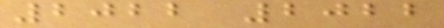2022 2022
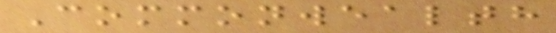Commonwealth
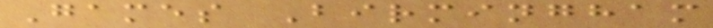Games Birmingham
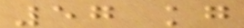57 kg
